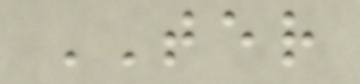TER
